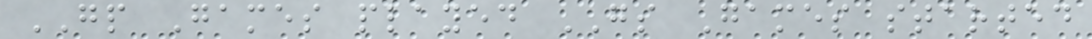GP Games played GS Games started
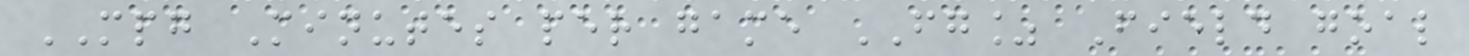MPG Minutes per game FG% Field goal
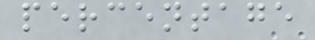percentage
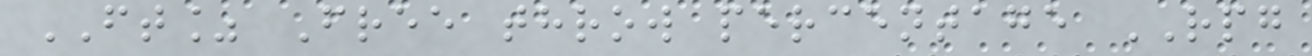FT% Free throw percentage RPG
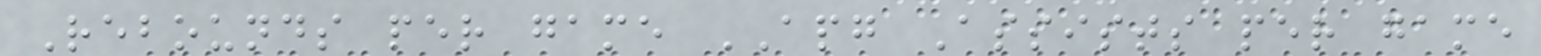Rebounds per game APG Assists per game
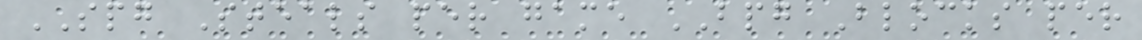SPG Steals per game BPG Blocks per
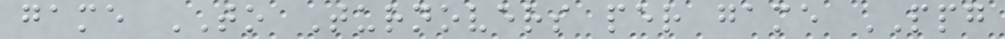game TO Turnovers per game PPG
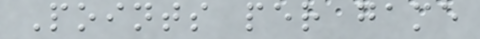Points per game
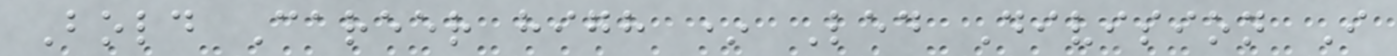Bold Career high * Led Division I
